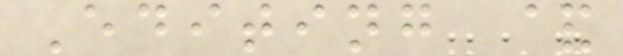Editing &
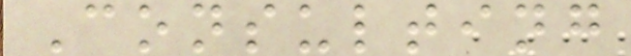Consulting
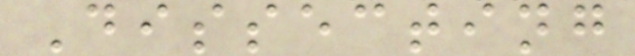Dissecting
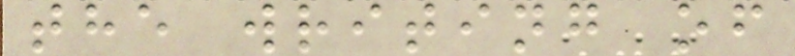the writing of
